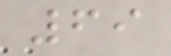69
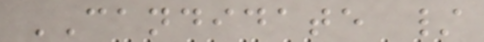CANDIDATE /
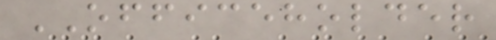OFFICEHOLDER
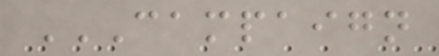CAMPAIGN
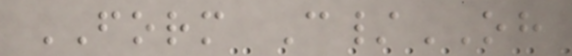FORM C/OH
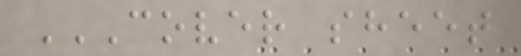COVER SHEET
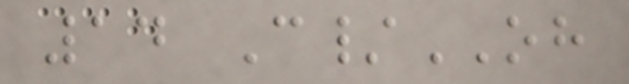14 C/OH
